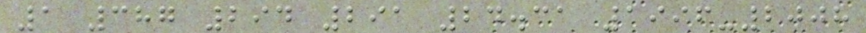1 387 294 291 24.31 1996-2008
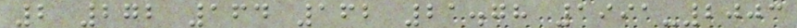2 272 164 162 21.78 1991-2003
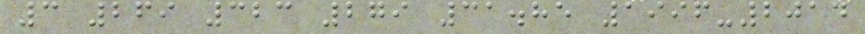3 269 323 279 31.85 1996-2014
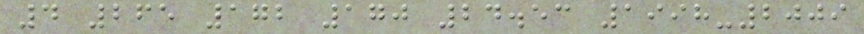4 265 172 170 24.53 1998-2009
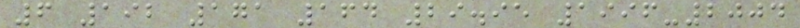6 192 171 164 29.95 1996-2004
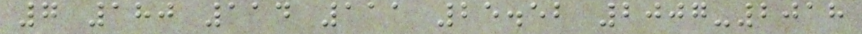7 180 114 111 25.52 2007-2018
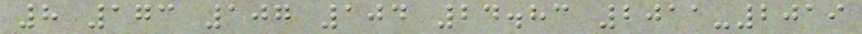8 173 107 104 24.83 2011-2019
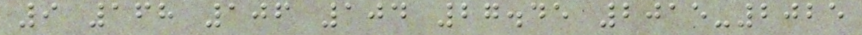9 168 106 104 27.45 2015-2025
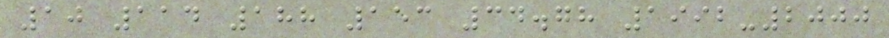10 114 188 153 34.78 1992-2000
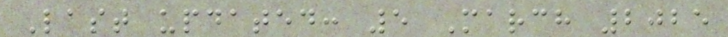Last updated: 5 March 2025
